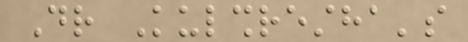Dr Kulshrestha's
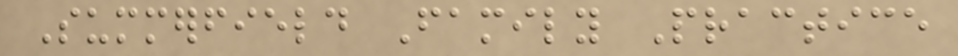Summerfield Family Practice
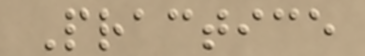Practice
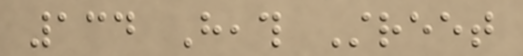134 Heath Street
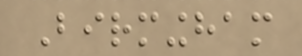Birmingham
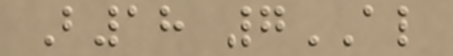B18 7AL
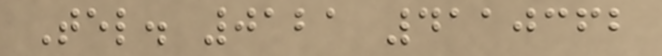Tel. 0121 4110362
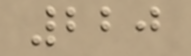220
